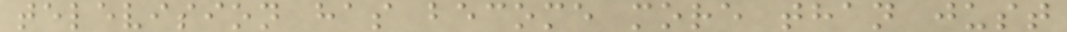television has become more than just
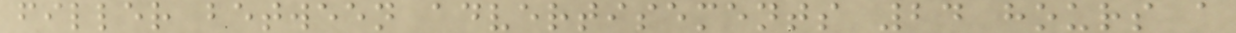filler between advertisements 24 hours a
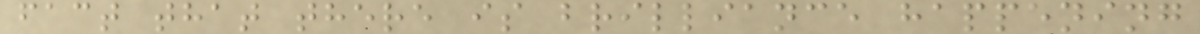fact that there is brilliance happening
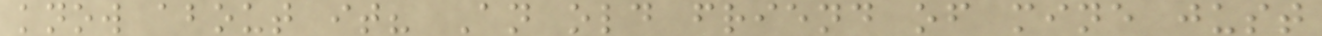know about it? An old friend of mine just
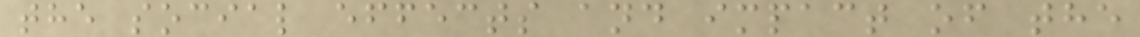the social effects and impact of the
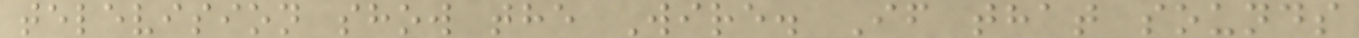television show the Wire. If that sounds
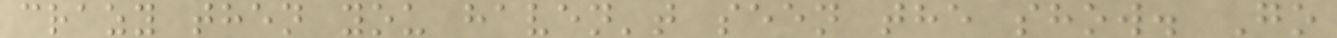crazy then you haven't seen the show. Go
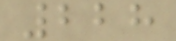228
